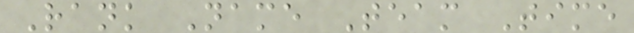Rank Name Team Time
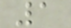1
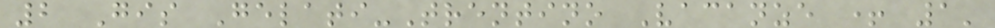2 Gis Gelati-Trentino Vacanze + 1'
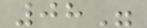08"
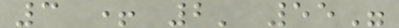3 + 2' 55"
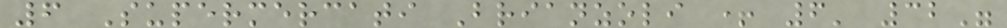6 Supermercati Brianzoli + 6' 32"
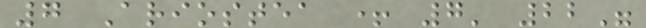7 Ariostea + 7' 22"
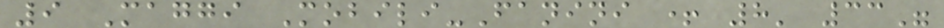9 Maggi Mobili-Fanini + 8' 33"
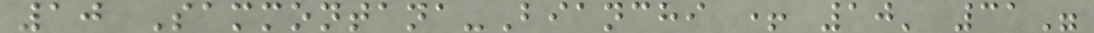10 Sammontana-Bianchi + 10' 31"
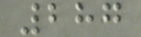287
